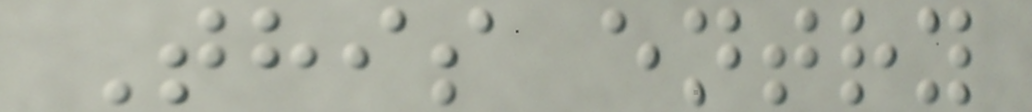This entry
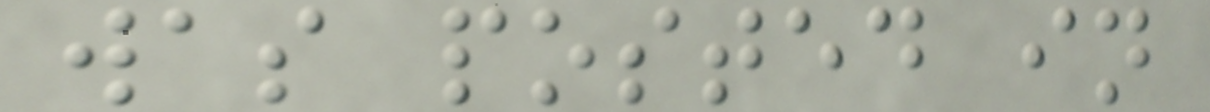was posted in
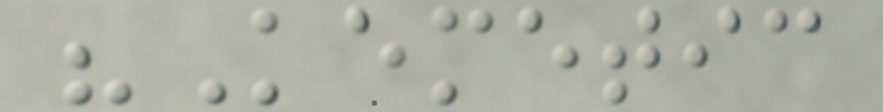"Kemetic
